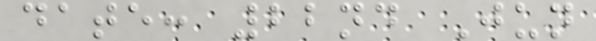date: 22nd Jun
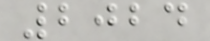2024
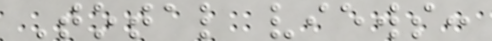Total views:
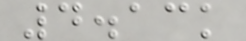4.13k
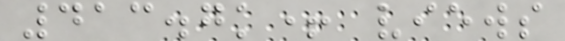413.7k+ views
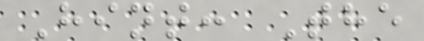Hint: The
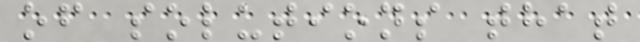of solutions that
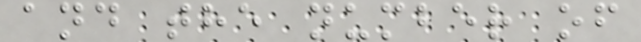and the number of
